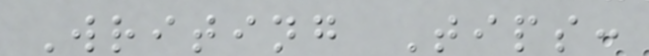Writing Tips:
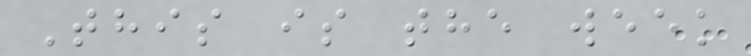This is the week
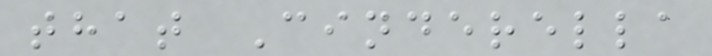that Cinderella
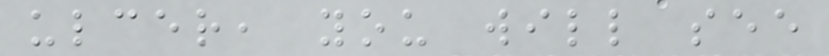ulcer, you will see
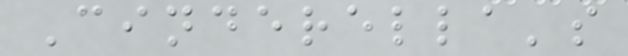Cinderella's
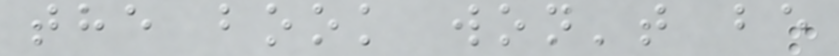the book won't be
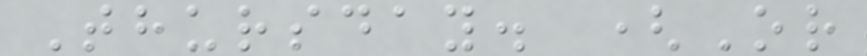Thursday. (Or
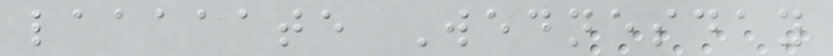laaaaate Wednesday
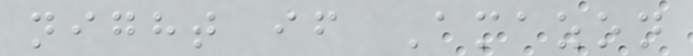night if Amazon
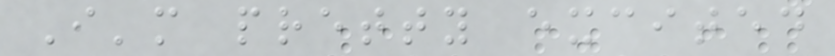I'm pretty excited
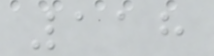118
